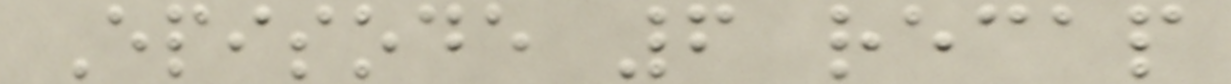Episode 6 recap
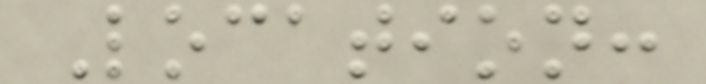Location:
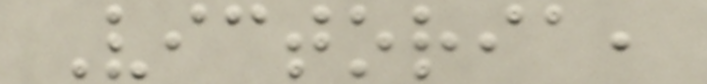Victoria,
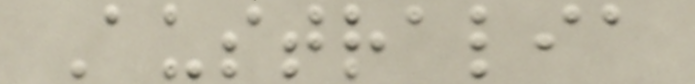Australia
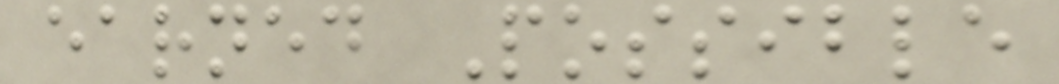earned Possible
